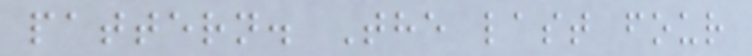pattern. The last four
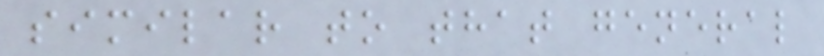similar to that general
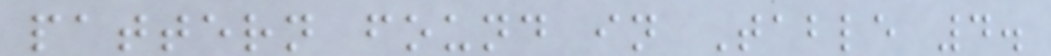pattern found in Table 4.
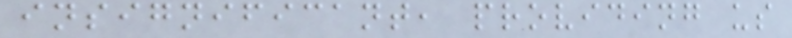insignificant, providing us
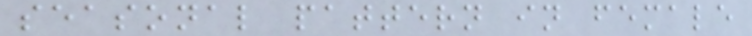seasonal pattern in female
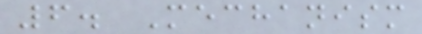6. Mechanism
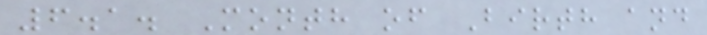6.1. Month of Birth and
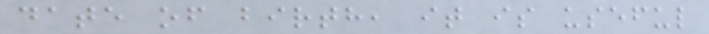date of birth, it is useful
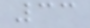33
